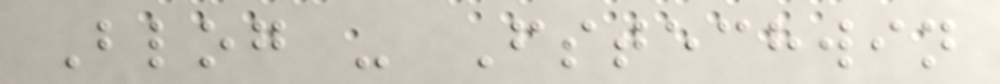Blog - Fstechwin
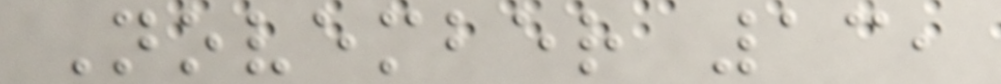November 13,
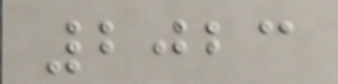2023
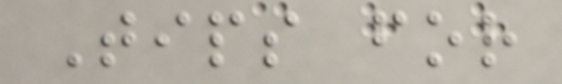Tips for
